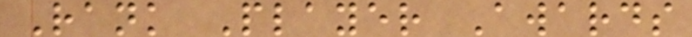Rank Player Awards
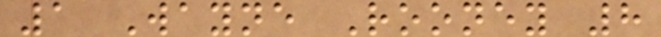1 Wayne Rooney 8
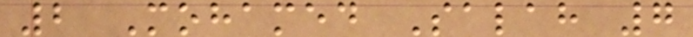2 Mohamed Salah 7
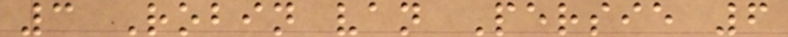3 Robin van Persie 6
